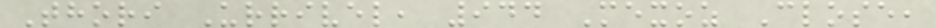Thori Urrivel, 944 Mexoz Close,
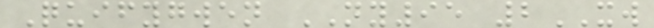Quifygwen NY95 2XW
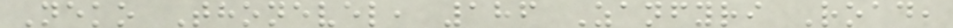Neko Thonevel, 186 Zanfyri Road,
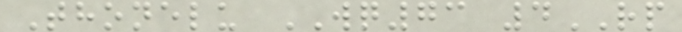Thonelu WQ73 4RP
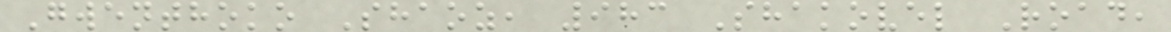Gwenthoko Shaoz, 983 Shakovel Road,
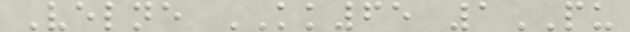Velne KK65 1PU
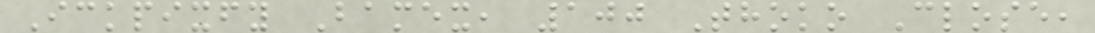Ickpixfy Bamex, 100 Thoko Close,
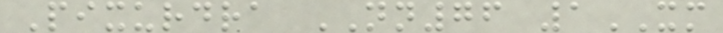Pixurdra NN76 1XM
